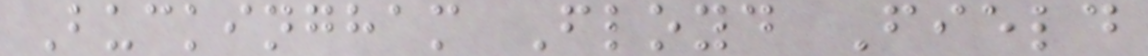Buckingham Floyd Field
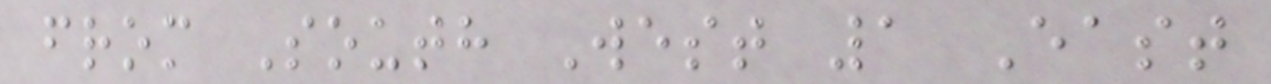from South West 1 East
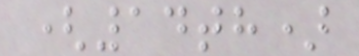(14th)
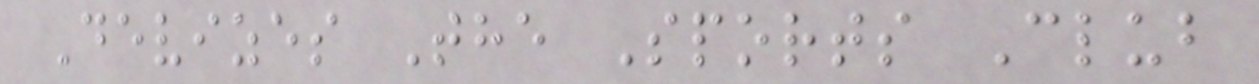Devizes The Sports Club
